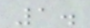1.
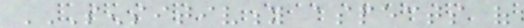SENSITIVITY ASPECTS OF
